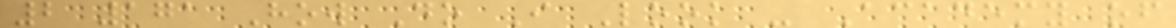2 171 How Do I Look - Academy of
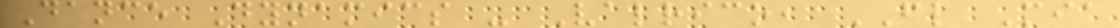Dance Dynamics - Valrico, FL Mia
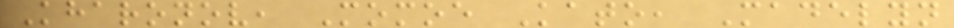Kharonov, Momoe Kato, Madelyn
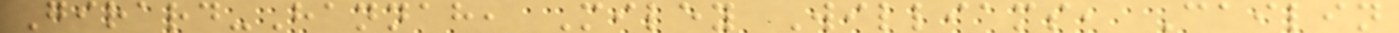Girard-Hannah, Miley Williams, Cailin
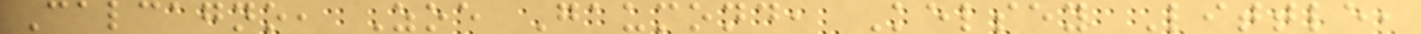Calcagno, Zoe Gaumond, Kelsey Little,
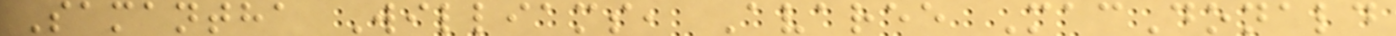Samantha Williams, Avaree MacDonald
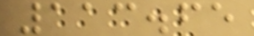113.65
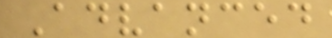Advanced
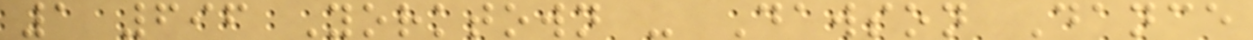1 696 Yorktown - Dawson Dance
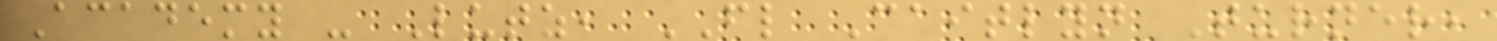Academy - Lutz, FL Caitlyn Turner,
